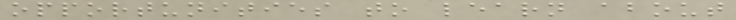opportunities to learn about
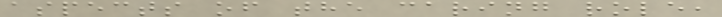aspects of the caring role,
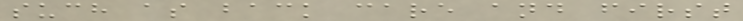such as back care and first
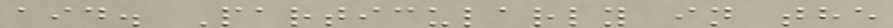aid. Particularly in the
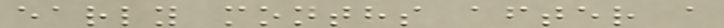early months after a
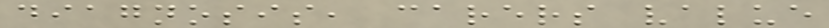diagnosis, carers value
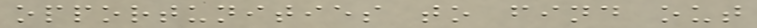opportunities to find out
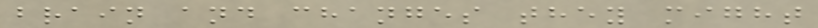brain and changes they might
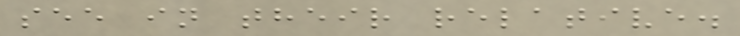see in their relative.
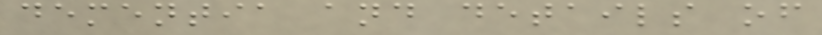dementia and details of
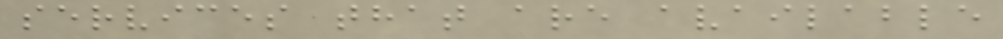services that are available
